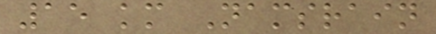15 km Namsrain
